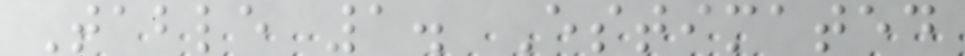Table 1. Estimated
